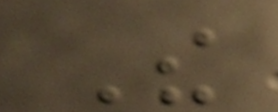The
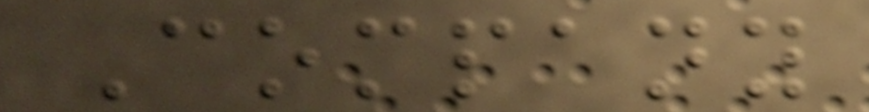Company
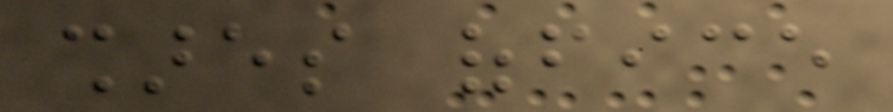shares office
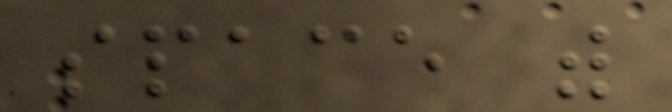space with
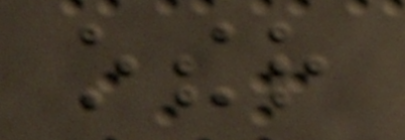other
